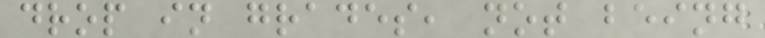drop in grades, not being
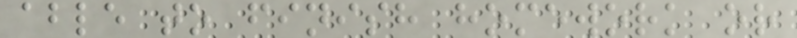able to finish homework or
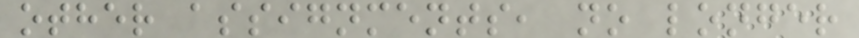other assignments, no longer
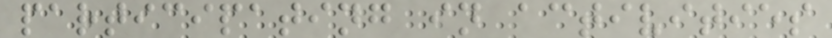participating in activities
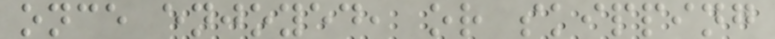once enjoyed, or skipping
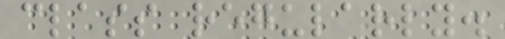class regularly.
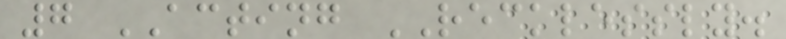7 ACTING RECKLESSLY.
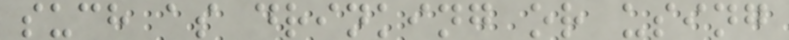such as drinking or using
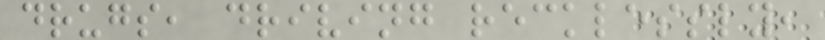drugs, driving recklessly,
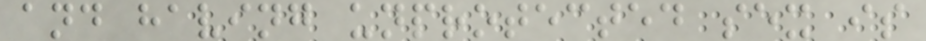and having unprotected sex is
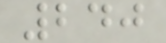240
